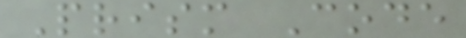Prism Code
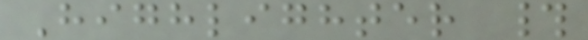Highlighter #
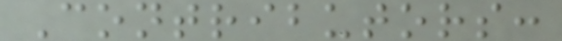Contributors:
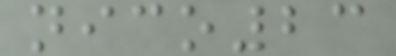nico23
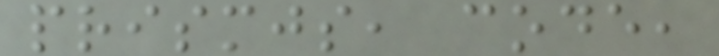prismjs, code,
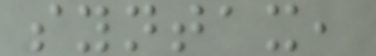syntax,
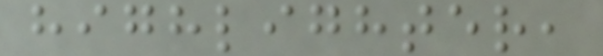highlighter,
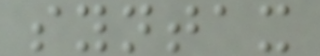syntax
